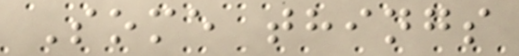Some things
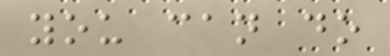you can do
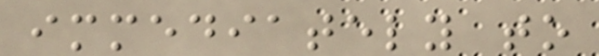immediately to
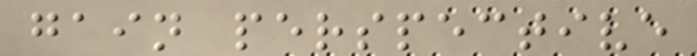gain perspective
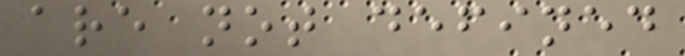are not defined
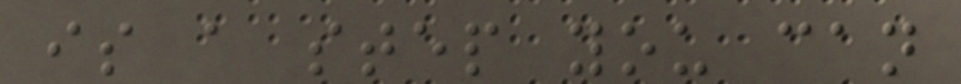is a step you can
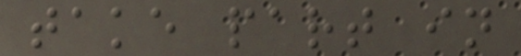take part in
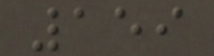159
